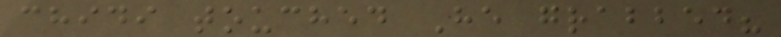chidi touched He grabbed?
